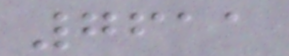7611
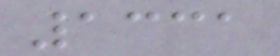1331
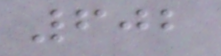602
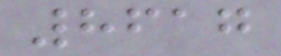8617
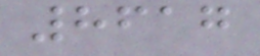8617
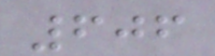606
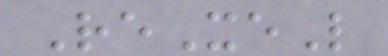ReXeL
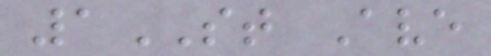1ST Ave
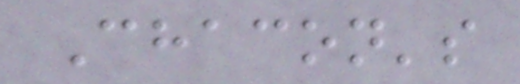Chacon's
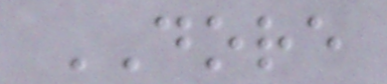DORE
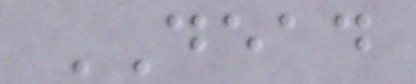DEAD
